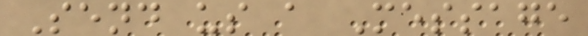Send us a Message
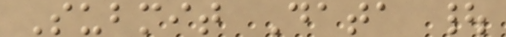Submit Data |
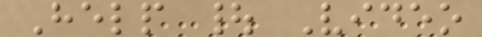Help | Video
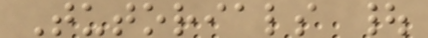Tutorials |
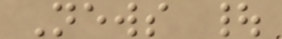News |
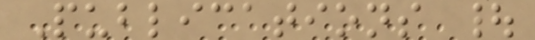Publications |
